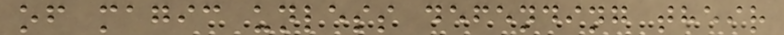of magic unless defending their
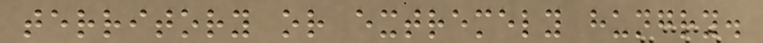territory or extremely hungry.
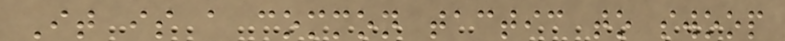It is a common tactic to swoop
